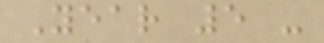Year 5 -
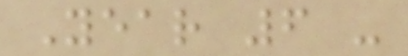Year 6 -
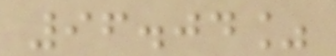96.04%
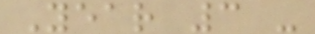Year 3 -
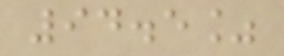94.5%
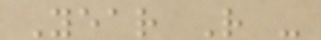Year R -
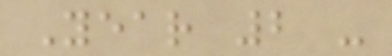Year 2 -
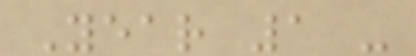Year 1 -
